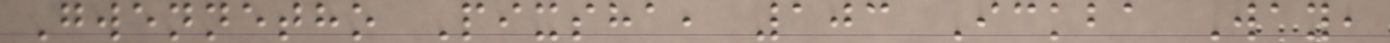Gwennetho Pixsha, 103 Ickba Way,
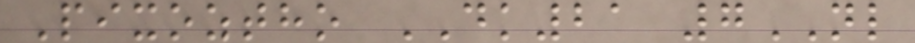Pixoztho DK21 7NL
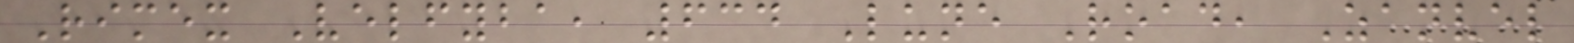Rimex Velfyba, 634 Lune Road, Zanvel
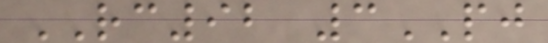RC92 3PJ
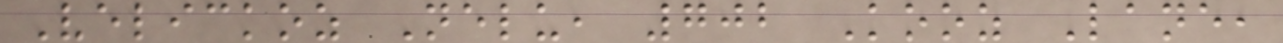Velickoz Nelu, 702 Kooz Lane,
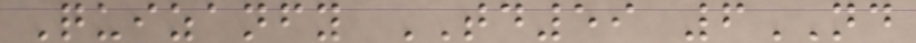Quizanfy TD59 6ND
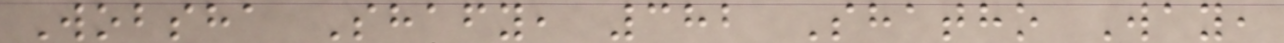Wobsha Shafy, 382 Shatho Way,
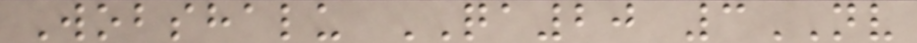Wobshalu QA20 3NV
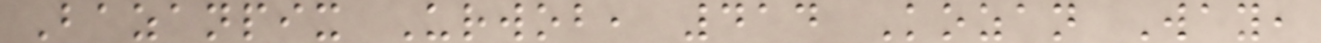Bazanpix Urwob, 414 Kozan Way,
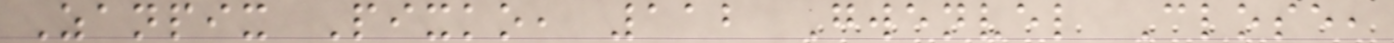Zanpix Pixko, 112 Gwenvel Close,
